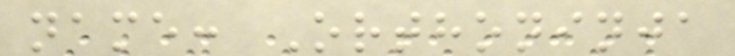name: Orthoninja
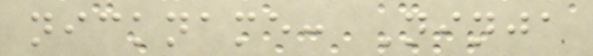nickname: Ninja
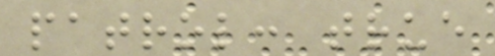patrol: true
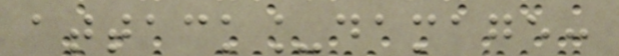attack_damage:
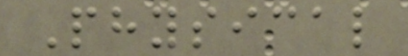Physical
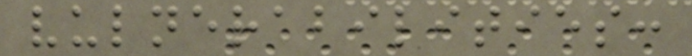vulnerabilities:
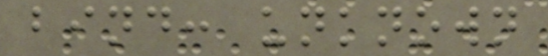bind: unknown
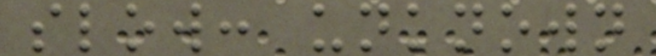slow: unknown
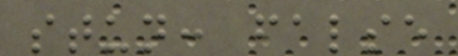stun: false
